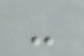-
